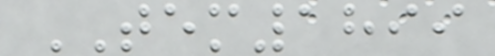TEM1899
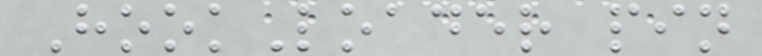HookLoader pin
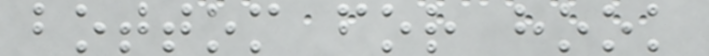bottom for hook
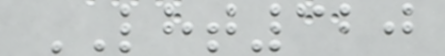LHT320
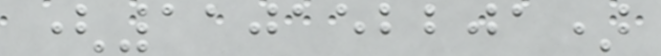(110152201)
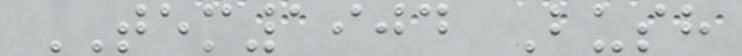TEM1904 Bush
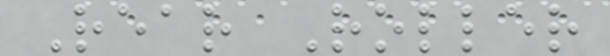Rear Roller
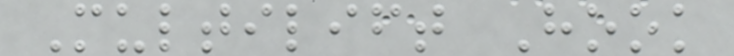Multilift Hook
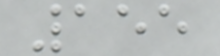155
